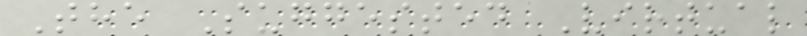The Suggested Virtual
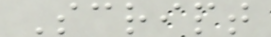Script
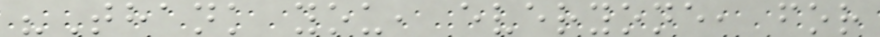"Thank you, everyone, for
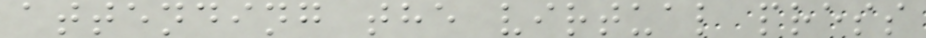attending the virtual press
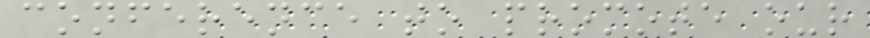conference to promote our
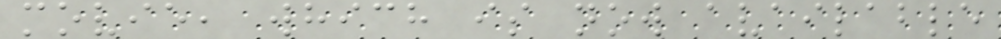movie, which is now available
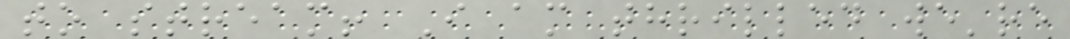to stream! I am thrilled we're
